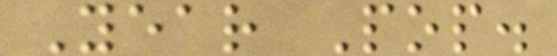Year Pop.
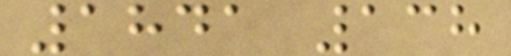1841 138
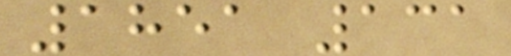1851 131
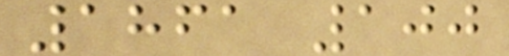1861 100
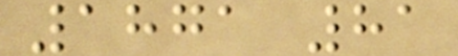1871 81
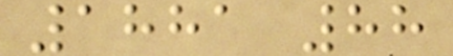1881 88
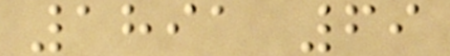1891 69
